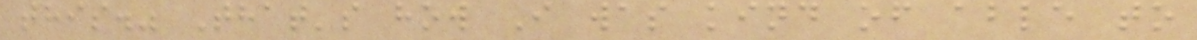this." That's how I was kind of able to
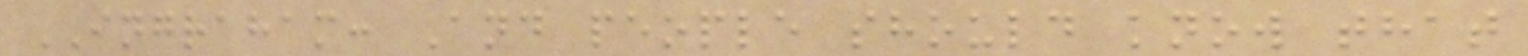INGRAHAM: And people should know that
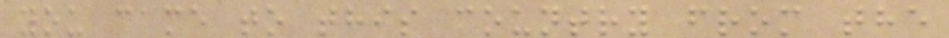you came to this country from the
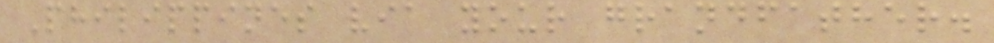Philippines via your grandfather.
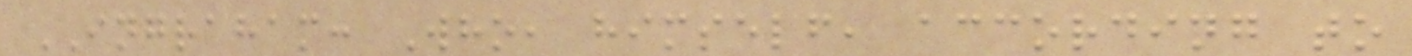INGRAHAM: Who, himself, according to
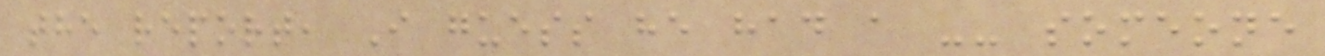the report, I guess he had a -- someone
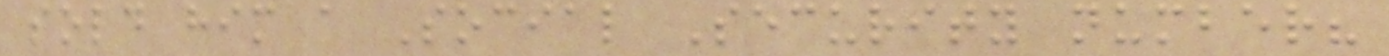sold him a Social Security number?
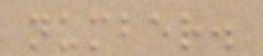number.
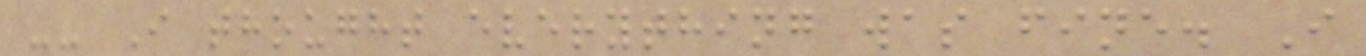-- I thought everything was fine. I
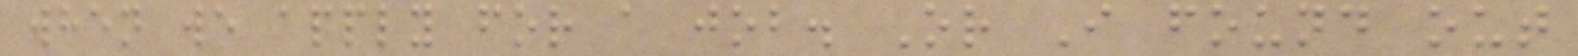when we apply for a job. Or I found out
